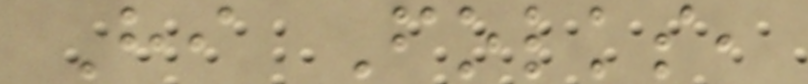Hi Folks,
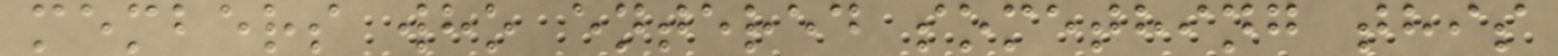members who entered something this
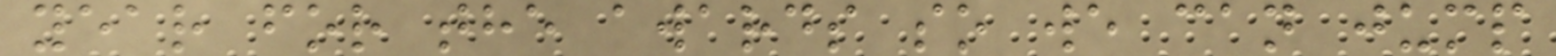year for the awards so we can jump
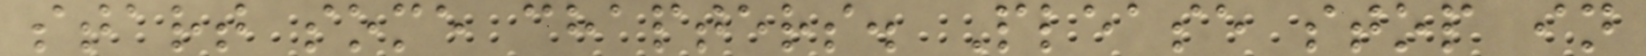start some chapters. Please stop in
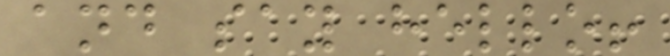and say hello!
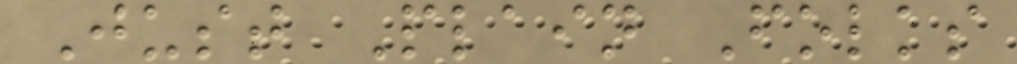Just Plain Folks
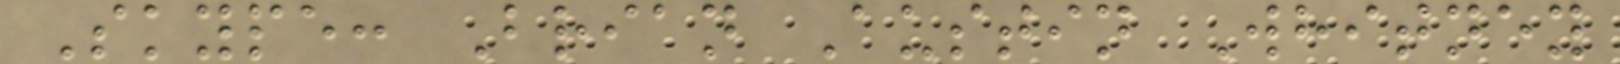Skype: Brian Austin Whitney
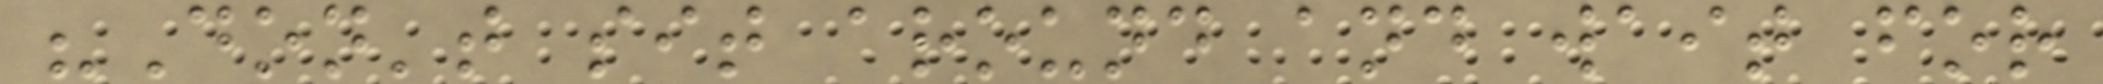"Don't sit around and wait for
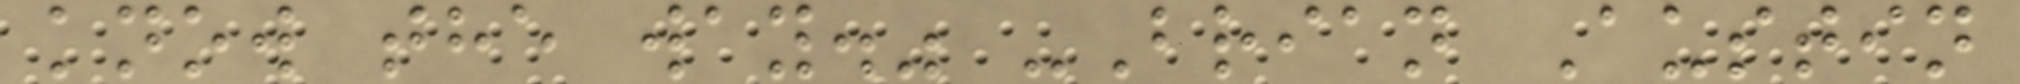know the way." -Brian Austin
